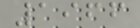1966
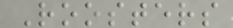Roosters
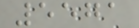5571
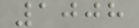1008
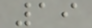19
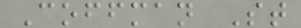Coffman St
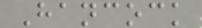Hancock
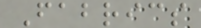Fabrics
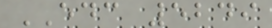EDC 5249
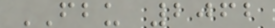FBU 2062
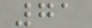71
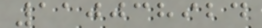110038924
